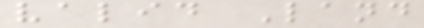valid Land
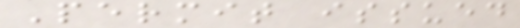Permit issued
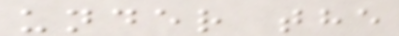under the
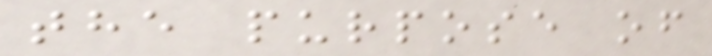the purpose of
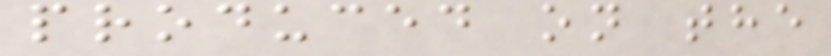produced on the
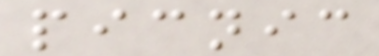picnic
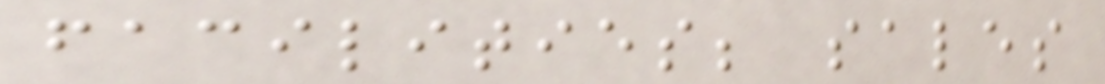facilities; sales
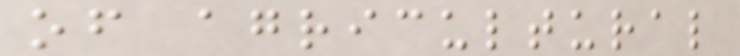of agricultural
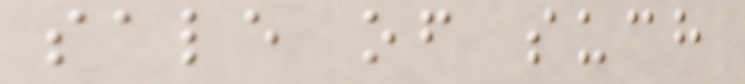sale of such
